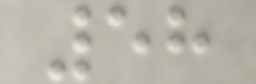58
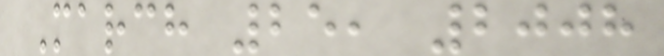March 25, 2008
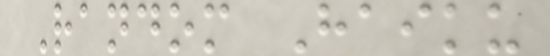Random Haiku
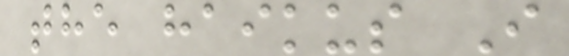the haikus I
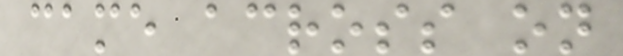came across on
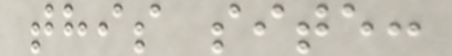this site:
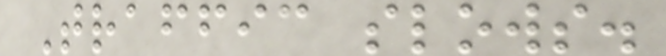Traffic slows.
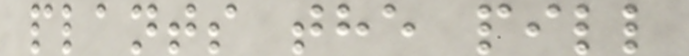plants the pill
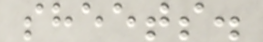sheets.
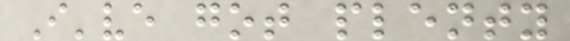I've got plenty
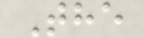The
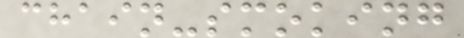chain-smoking
